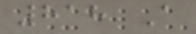818 A
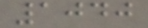1040
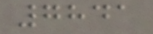7841
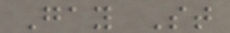Gay St
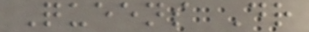Queens Dr
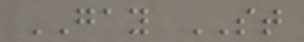GAY ST
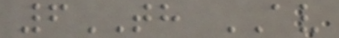6TH AV
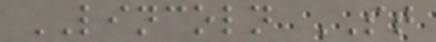LINCOLN ST
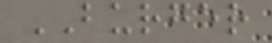BURGER
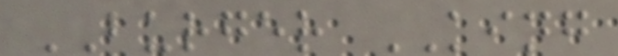BURGER KING
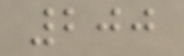200
